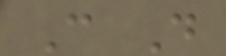C D
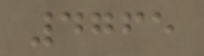4765
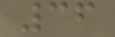36
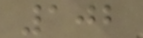102
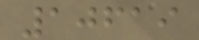10619
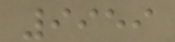9959
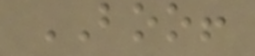BOO!
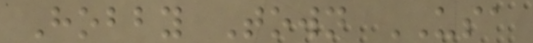Hobby Town USA
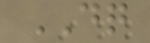DQ
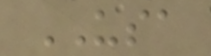USA
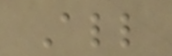All
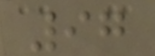97
